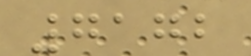7172
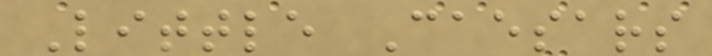Little Caesars
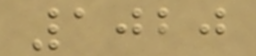1020
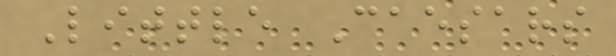Little Caesars
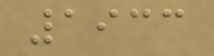1933
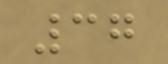37
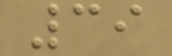39
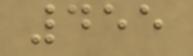455
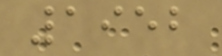1952
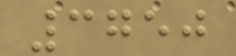3750
